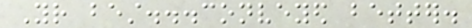Your best...conveyed better.
